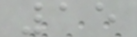15
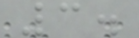3.
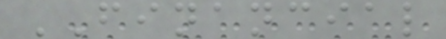FINANCIAL
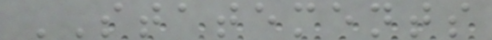STATEMENTS
